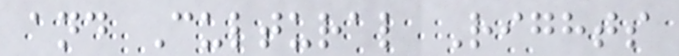and Cultural Rights
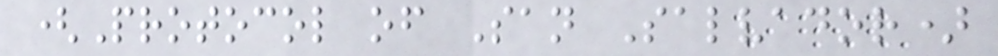(Protocol of San Salvador)
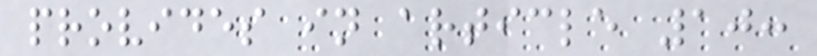provides in article 10:
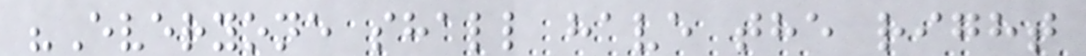"Everyone shall have the right
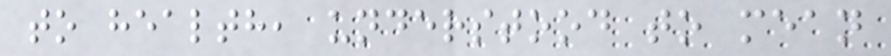to health, understood to mean
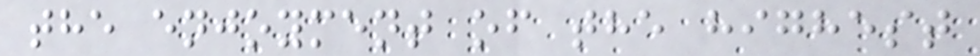the enjoyment of the highest
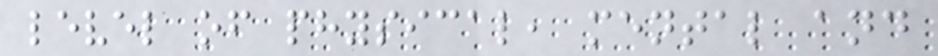level of physical, mental and
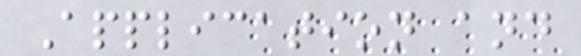Application and
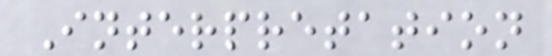Interpretation
